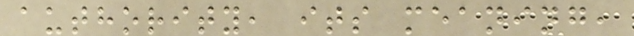authority, its meaning,
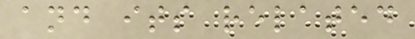and its related
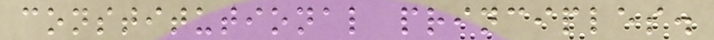constitutional principles.
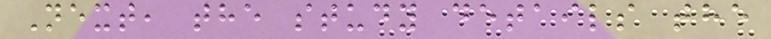Next, the study details the
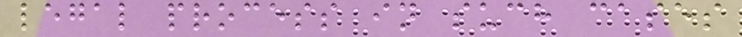legal process in such cases
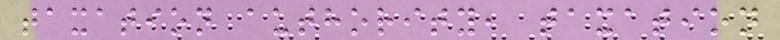taxation authority, taxation
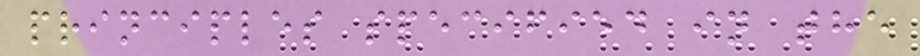principles specified in the
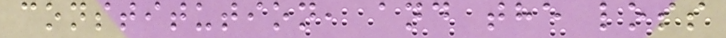constitution, and the loss
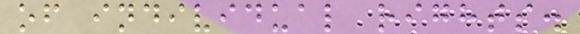of individual rights.
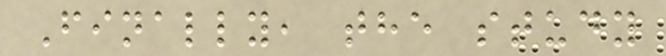Finally, the study
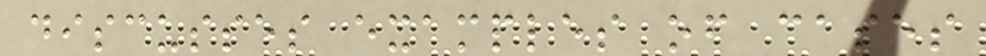discusses examples of cases
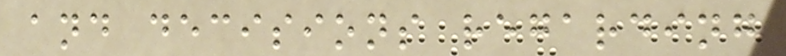and decisions regarding
